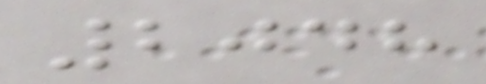2048
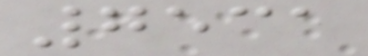7531
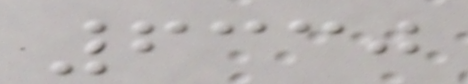6330
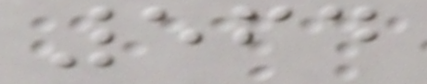564
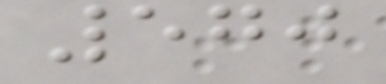570
